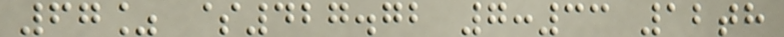67% $427.72 7:33 12th
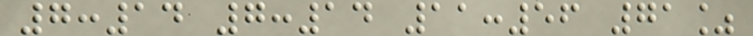7:14 7:14 11:56 71%
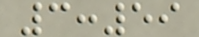3:59
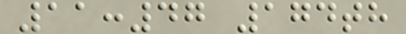11:47 174th
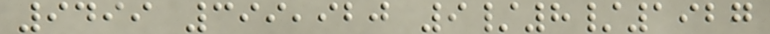9499 399,920 9/8/1927
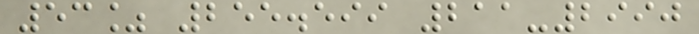53% 255.599 211-2990
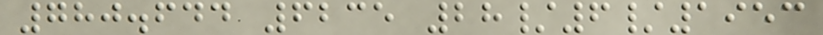780.644 6235 28/6/1953
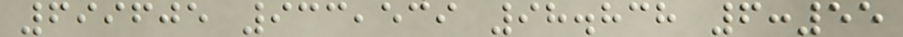699605 933,539 98.838 6:55
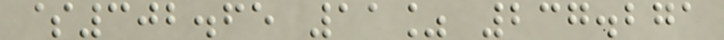$302.65 11% 237.271
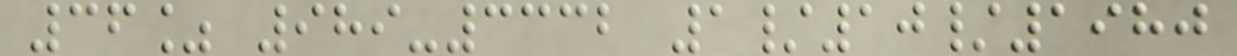36% 989-3332 1/10/1980
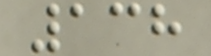138
